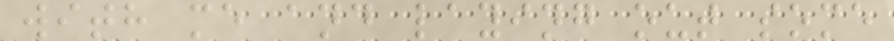with me and laying out some
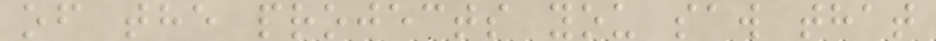of the projects you saw that
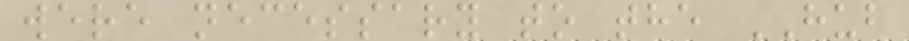were necessary to the HUB
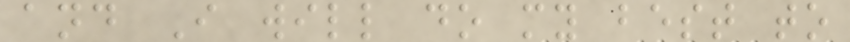and I will do my best to
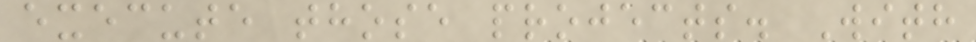execute those projects. With
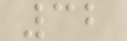32
